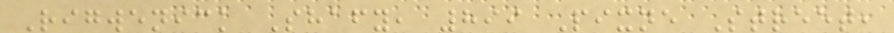Rigwenick Shafy, 899 Pixne Street,
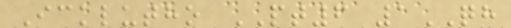Icklutho PT6 1QH
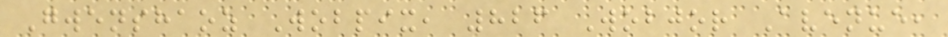Gwenshaoz Wobpix, 826 Wobjor Avenue,
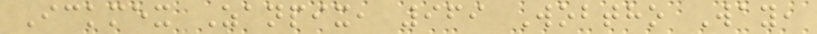Ickmex Zanpix, 969 Wobtho Way,
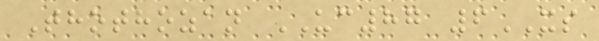Thothozan UC87 6XS
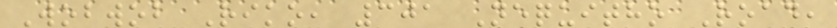Wobwob Riko, 301 Nequitho Road,
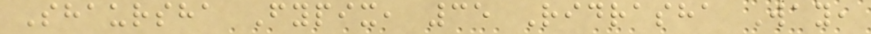Shaursha Fypix, 35 Ridrasha Way,
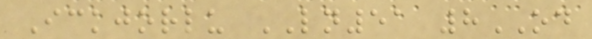Ickjorlu LN51 8OD
